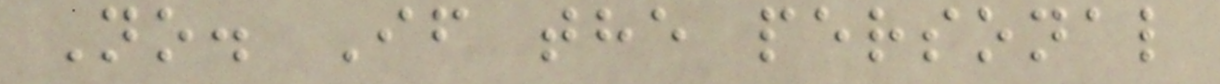No. If the personal
